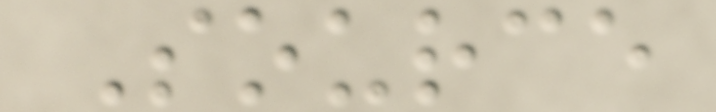Source
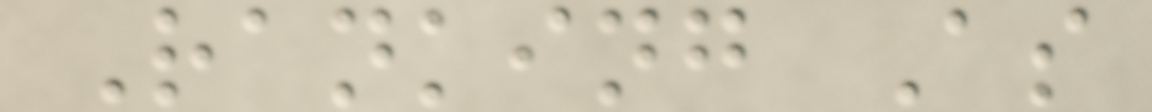Ranking As
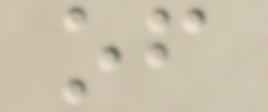of
